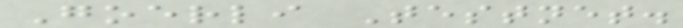Goerli Testnet.
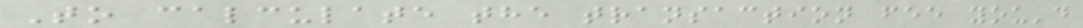To calculate the transaction fee you'd
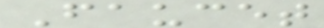Faucet
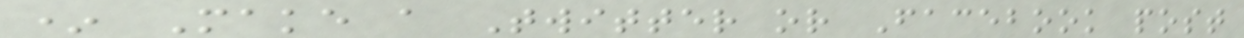* Make a Twitter or Facebook post
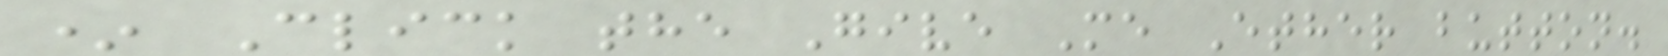* Click the Give Me Ether button.
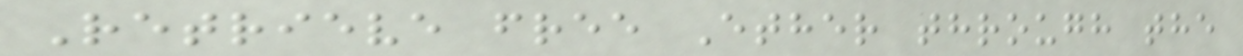Retrieve free Ether through the
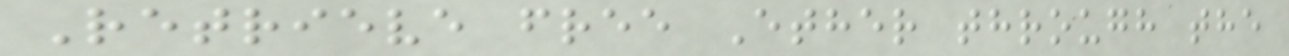Retrieve free Ether through the
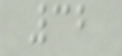32
